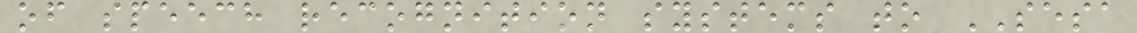of speech recognition systems to SESA
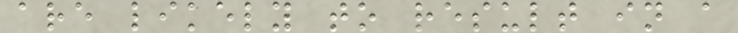are likely to result in a
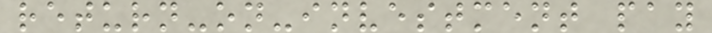return-on-investment pay
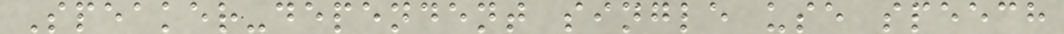Speaker-dependent single use speech
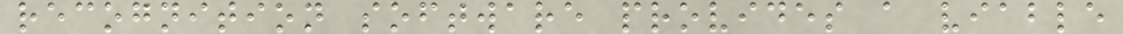recognition software provides a viable
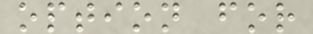option for
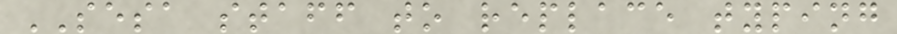SESA staff to replace typing
